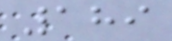189
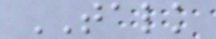TALK
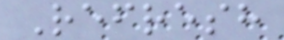Refresh
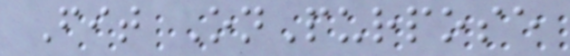Fit OnPurpose
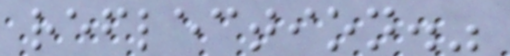reflection."
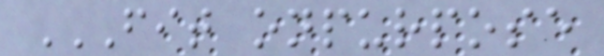FIT ONPURPOSE
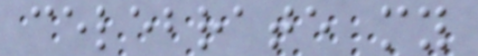celebrate my
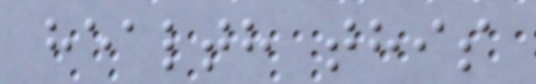health this
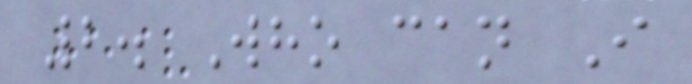2. Who can I
